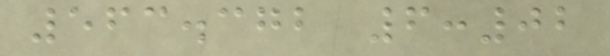563.372 6:02
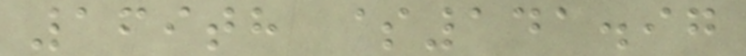169th $141.97
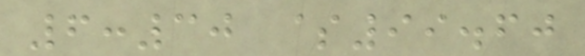6:30 $99.60
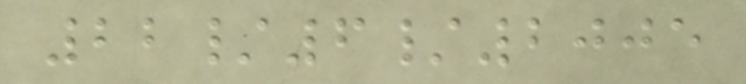22/6/2005
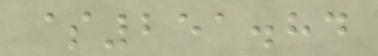$251.84
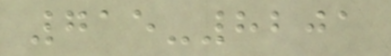715-8201
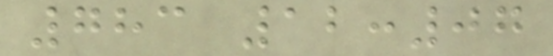783 12:07
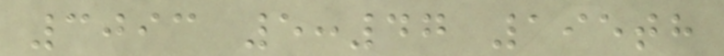3093 5:47 195th
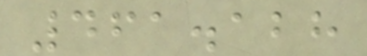461.128
